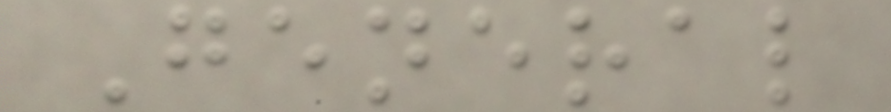General
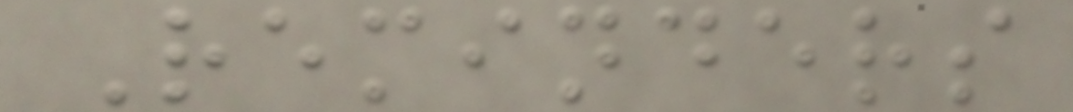Reminders
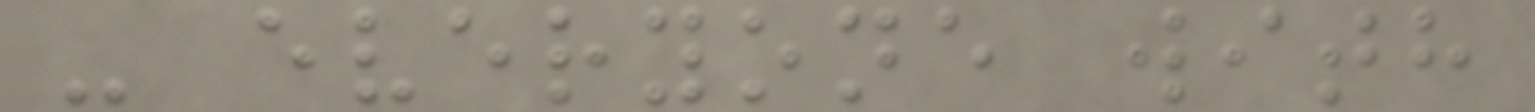- everyone with
